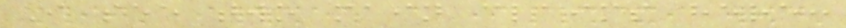I see two main claims here:
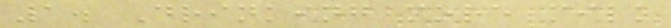1. Drinking more milk
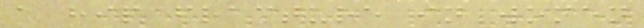a hip fracture in women
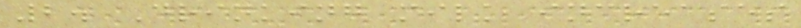2. Drinking milk increases
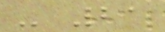- 21
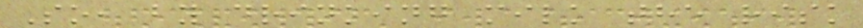So, by drinking milk the risk
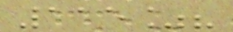115%?
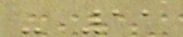- 11
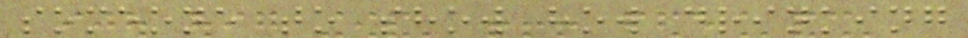someone to show how drinking
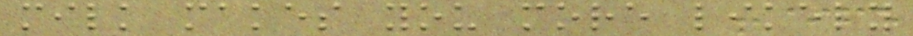milk makes you more likely
